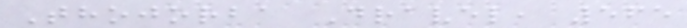Thojorba Dravel, 565
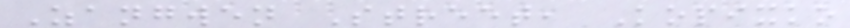Zangwen Street, Kopixko
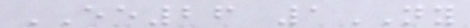EE26 1NY
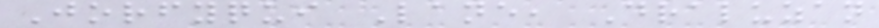Jorfyqui Lane, Draluzan
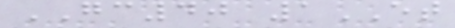GC40 1ET
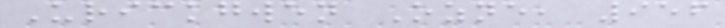Urickgwen Ozne, 956
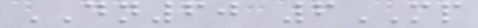DN60 6MP
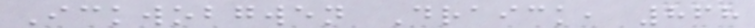Ickwobgwen Draick, 868
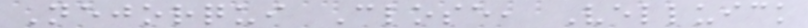Nejorqui Close, Velluick
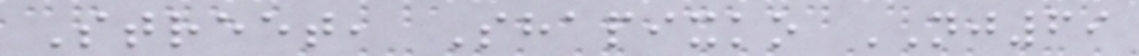Street, Shapixko NJ69
